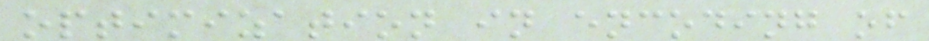optimization in encoding of
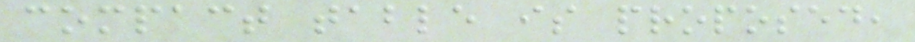compact table is proposed,
